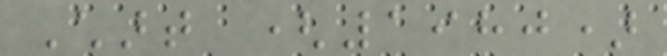Chart (1980)
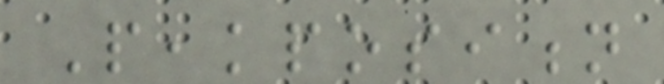Peakposition
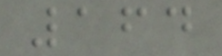164
